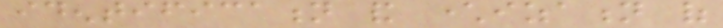identification and characterization of
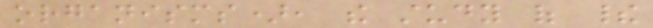organisms), the study of their
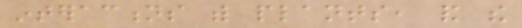interactions with plants, and the
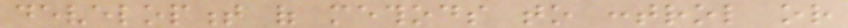development of methods to control or
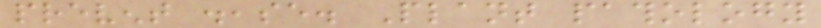prevent disease. Plant pathology
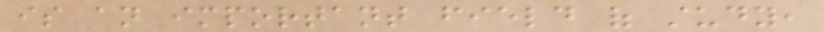is an important field of study,
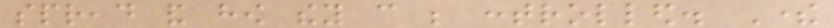spread and how they can be controlled. There
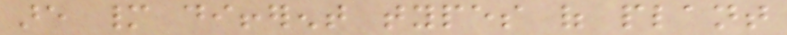are many different types of plant
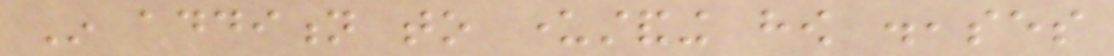In addition to understanding how diseases
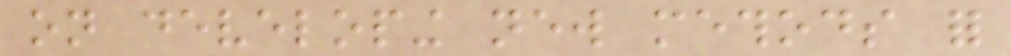on developing new methods for
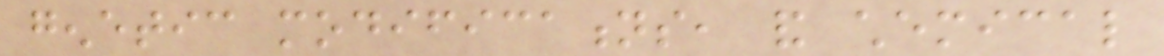genetic modifications, and chemical
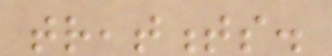treatments.
